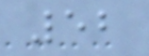52
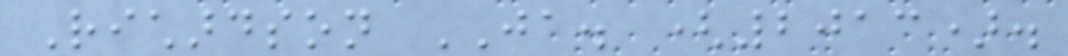Richardson JA. (2013).
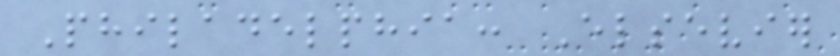Philadelphia: Elsevier
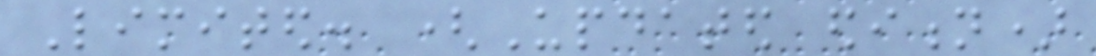Limited. (Updated edition)
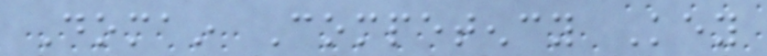Domain Competency Key
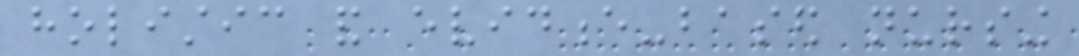holistic and evidence-based nursing
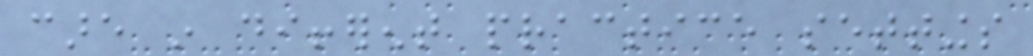care in different practice settings
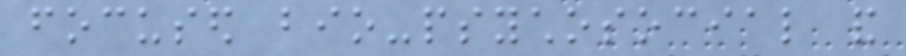focused bio-psychosocial and
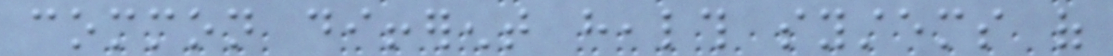common different health systems of
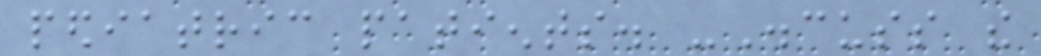pediatric patients. -Discuss the
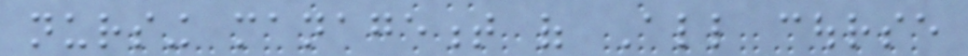nursing management of All course
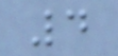4
